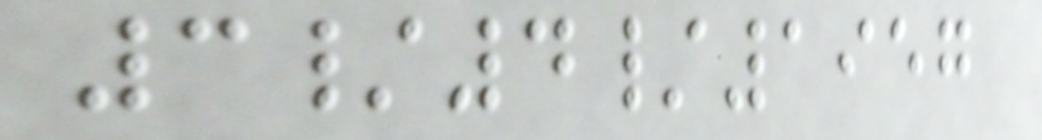3/4/1957
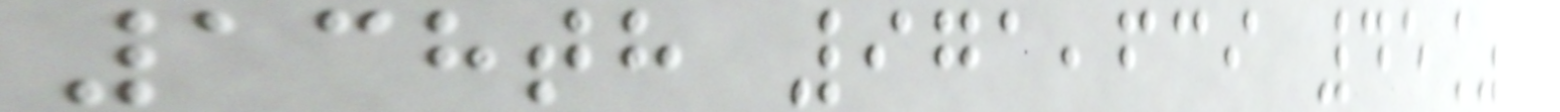138th 971,639 45%
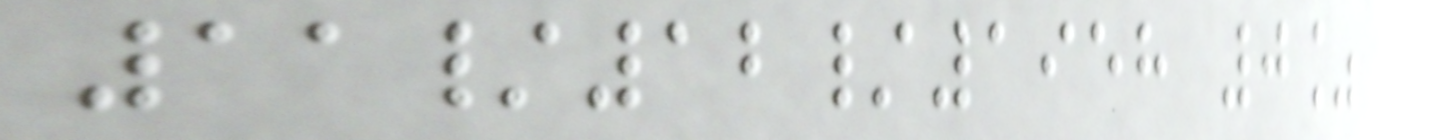11/12/1958 0%
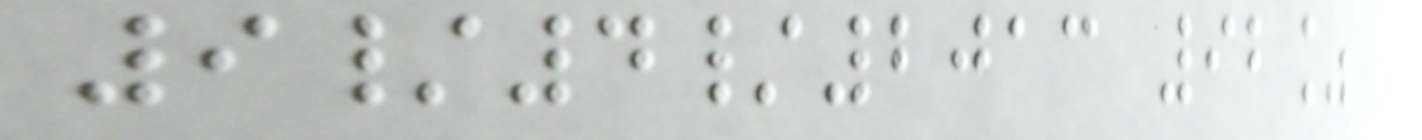9/4/2013 92%
